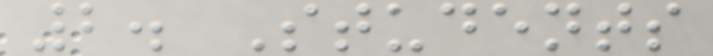2. Students
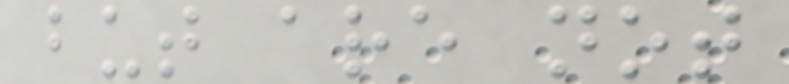but are not
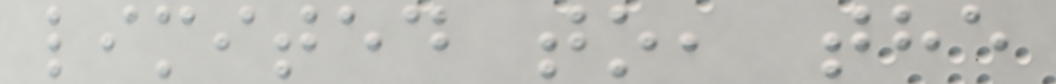limited to, the
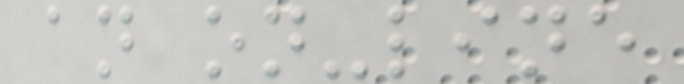an on-line
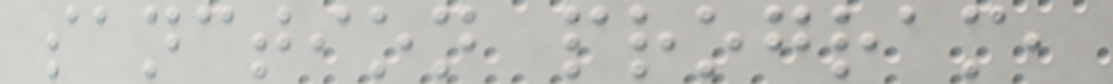sanction program,
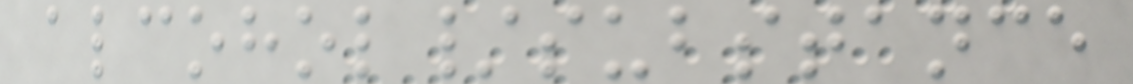alcohol/substance
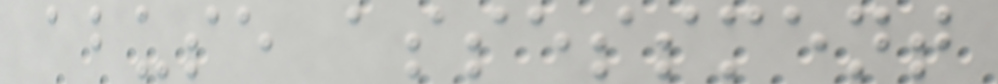abuse assessment
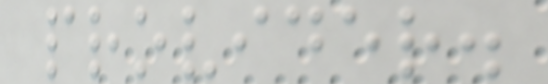provider.
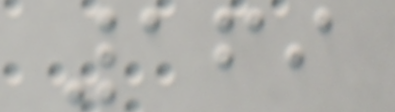169
